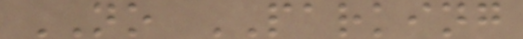NO PARKING
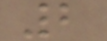2
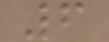6
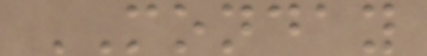MONDAY
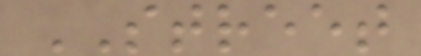STREET
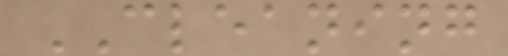CLEANING
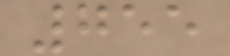755
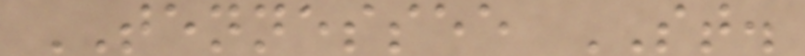TENNESSEE ST.
